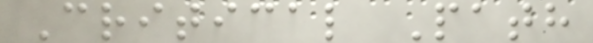Critical Path
